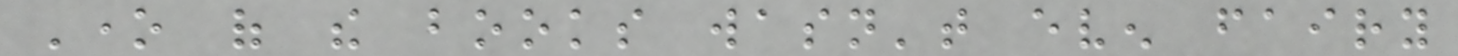One of the books wasn't even fairy
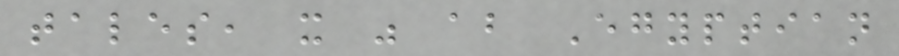tales, it was about Egyptian
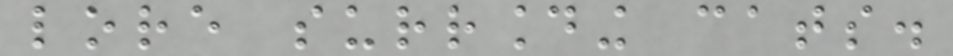lore surrounding cats.
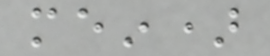mein)
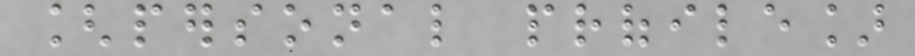[personal profile]
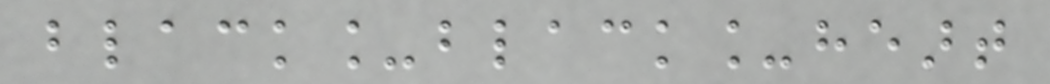black_black_heart
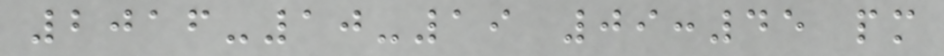2016-10-19 09:45 pm
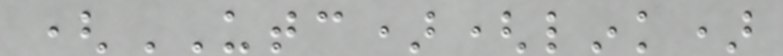(UTC)(link)
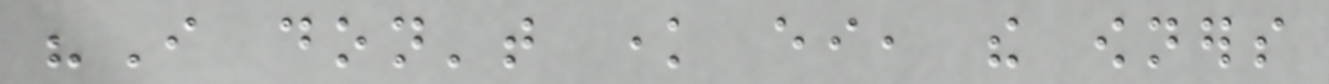"I don't know either, the owners
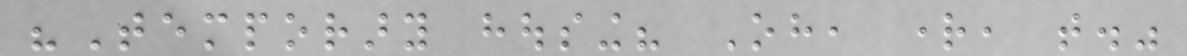"Temporary housing? Oh, right, that."
